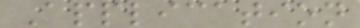Application
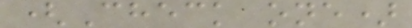(Check one)
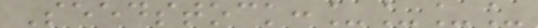Seedstock:____
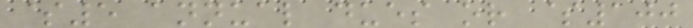$5 annual dues or $100
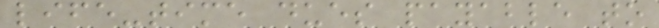life-time dues payable to
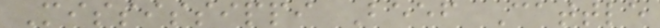Mississippi Beef Cattle
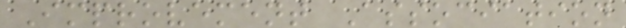Improvement Association
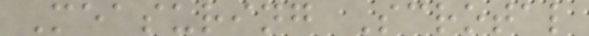Measuring Scrotal
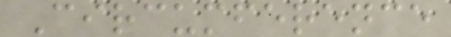Circumference
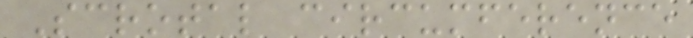Scrotal circumference
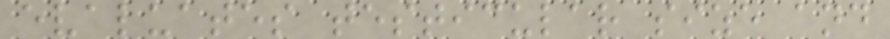evaluates testicular size and
